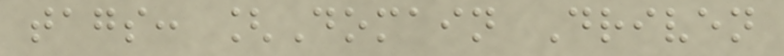tags: [Domain Driven
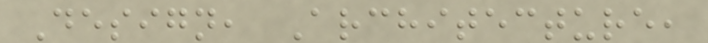Design, Architecture,
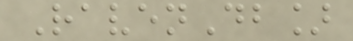RavenDb]
